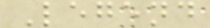Legend
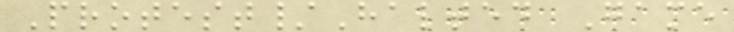Protest/Halted Game
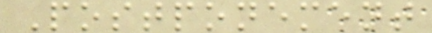Postponement
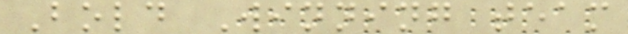Bold Winning team
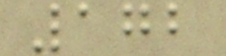172
